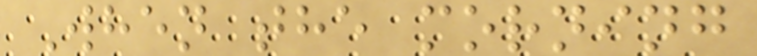When the morning
